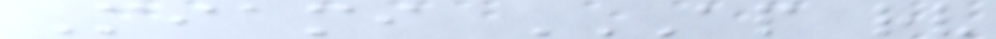Miami AP RV
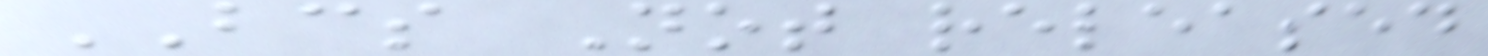BCS Not released
